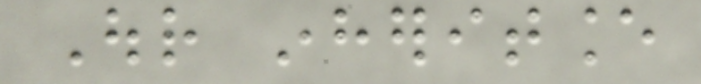Our inheritance
